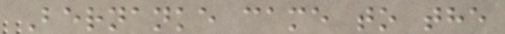Bernanke came to the
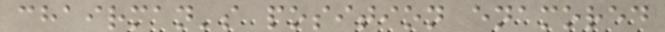chairman's position enamored
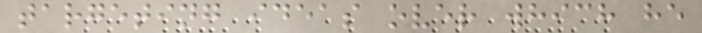targeting ideas over which he
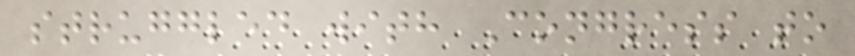struggled with Congress to
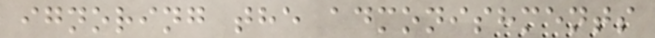ignoring the admonishments
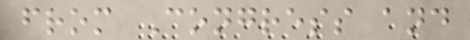from Congress and
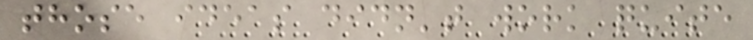those ideas didn't work quite
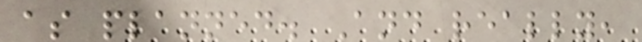as planned. And really,
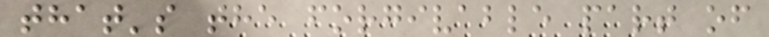that's the forgivable part of
